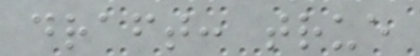draft: true
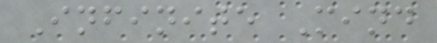Infinite Mind
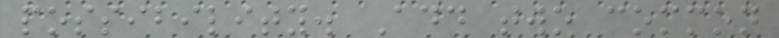possibility. Add two common
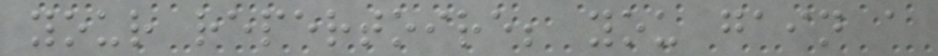your repertoire; you gain a
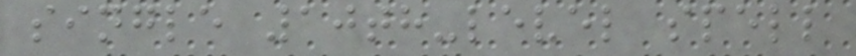single 10th-level spell
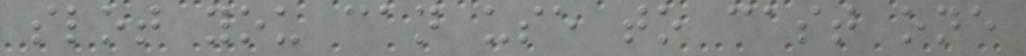slot you can use to cast one
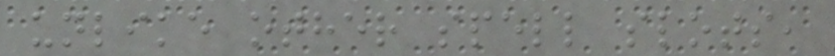unlike other spell slots,
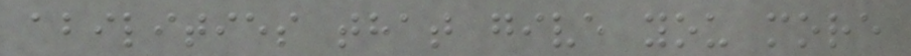abilities that give you more
